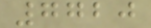7720
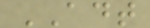ADT
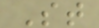St
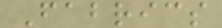Fabrics
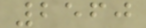2560
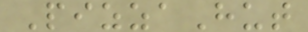PizzaHut
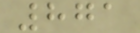871
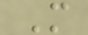M
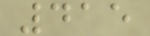415
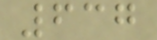637
